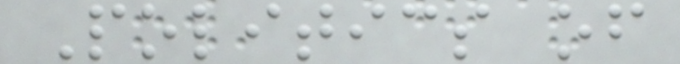Politics of
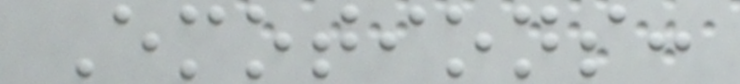Emotions:
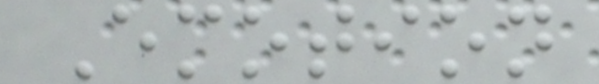Emotion
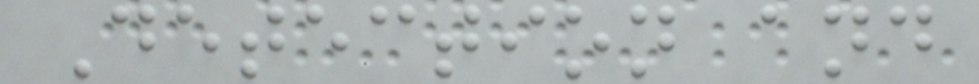Detection and
